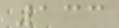133
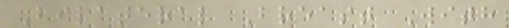Bilateral Breast With
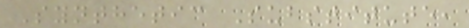Synthetic Substitute,
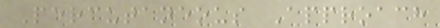Percutaneous Approach
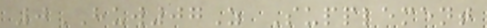0HUW07Z Supplement
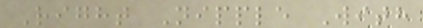Right Nipple With
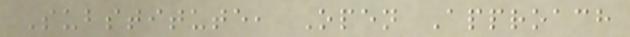Substitute, Open Approach
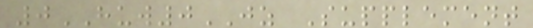0HUW0JZ Supplement
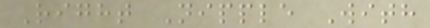Right Nipple With
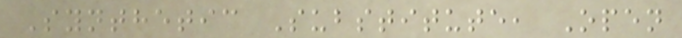Synthetic Substitute, Open
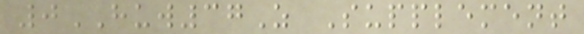0HUW37Z Supplement
